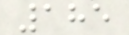185
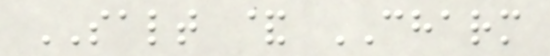SALT & CHARM
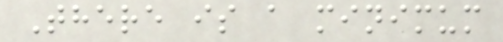There is a minimum
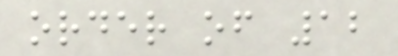order of 12
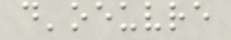d'oeuvre
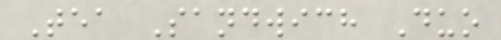Tea Sandwich Duo
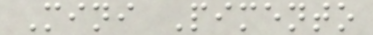Mini Pimento
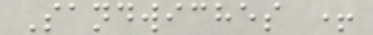Sandwiches +
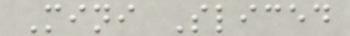Mini Sliced
